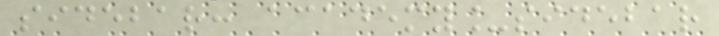sidebar: academy_sidebar
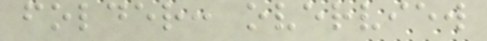folder: overview
